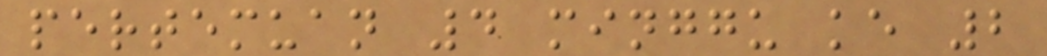pertemuan 4 minggu ke 2
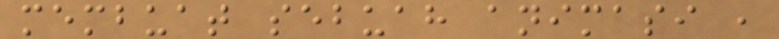membuat sebuah animasi ,
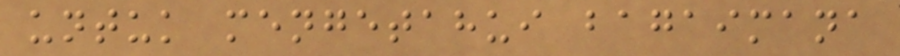untuk mengetahui bagaimana
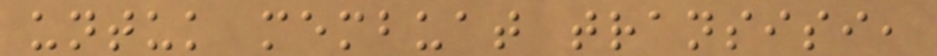untuk membuat transisi,
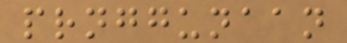prnggunaan
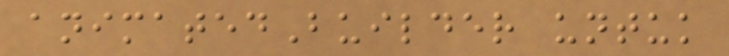animatedBuilder untuk
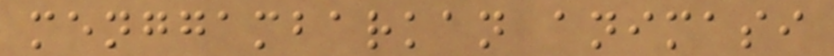menggambarkan animasi
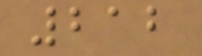212
